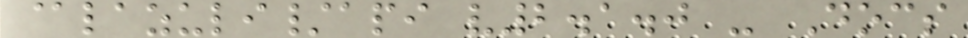@lazuli/api v2.1.0 - Docs
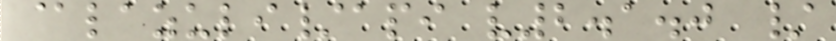@lazuli/api v2.1.0 /
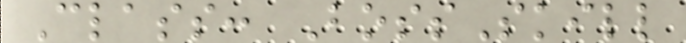Class: BossSkill
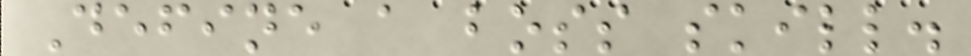Define a boss skill.
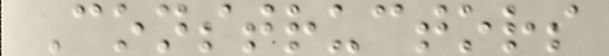Constructors
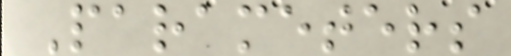Parameters
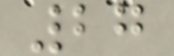27
